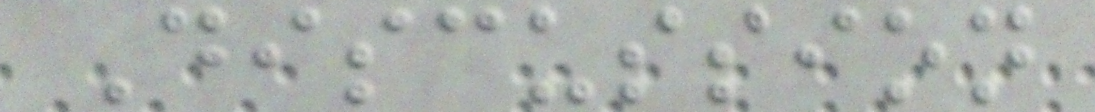Discussion
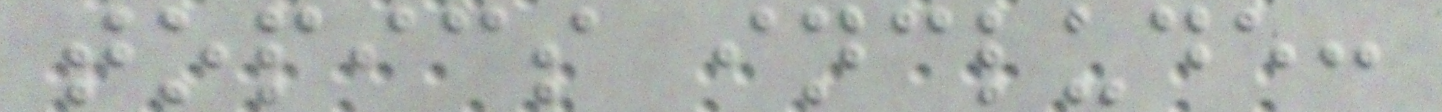topics include:
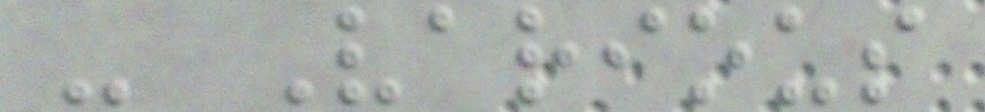- Various
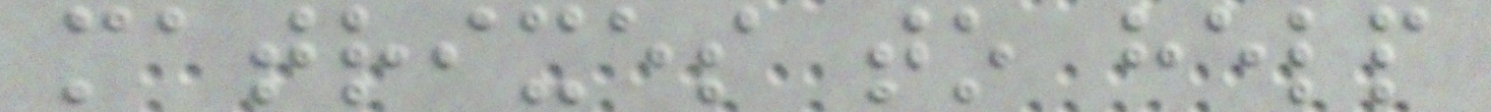matrixes to help
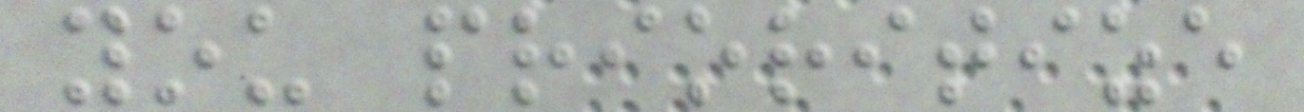you prioritize
